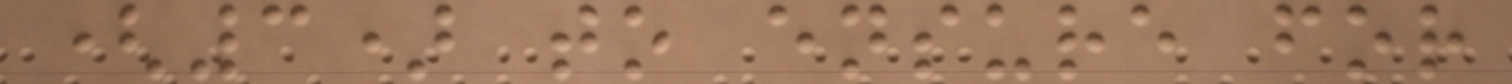(3) to ensure for
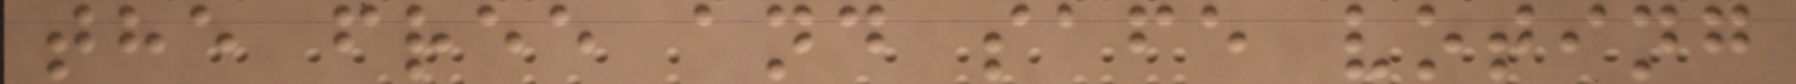the free and safe voting
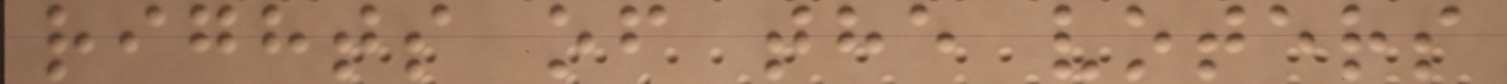rights of the voters
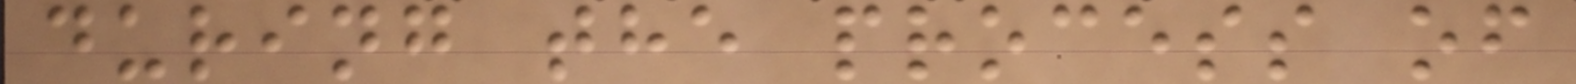during the process of
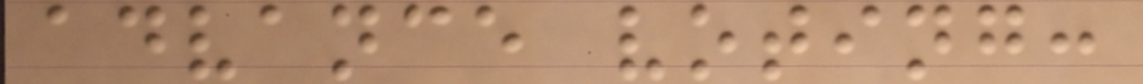advance voting:
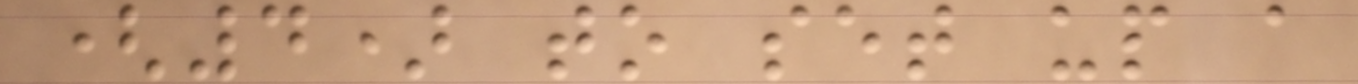(4) to set up a
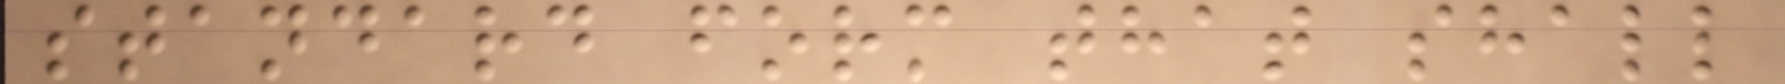standard form that shall
